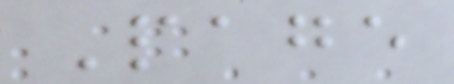Page
